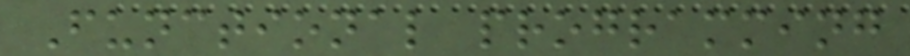Functional programming
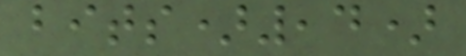bits),4)
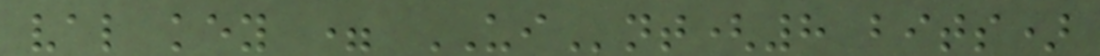val key = UInt(8 bits)
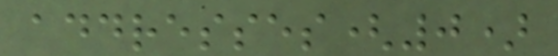addresses(0)
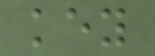key
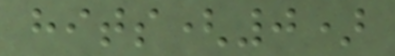hits(0)
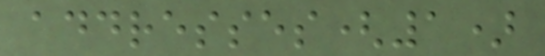addresses(1)
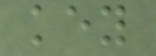key
